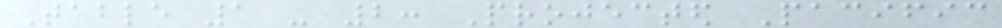Table 1 - 2: Projected Pacific
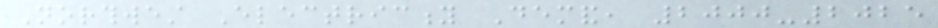Northwest Electricity Demand, 2000-2025
